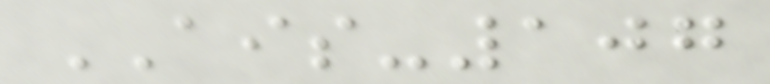AIS-107
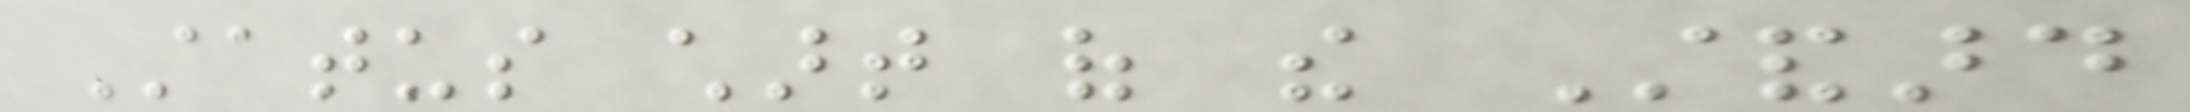Status chart of the Standard
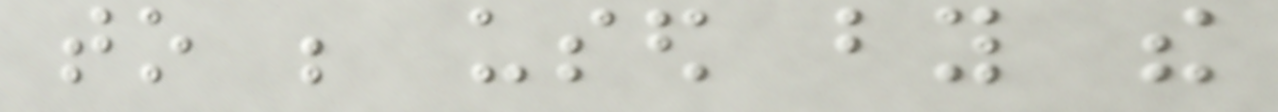to be used by the
